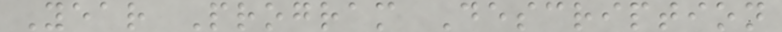Year Program Description
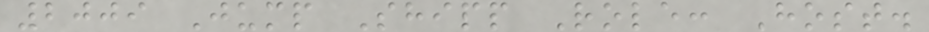2009 Jump Shipp Role: Host.
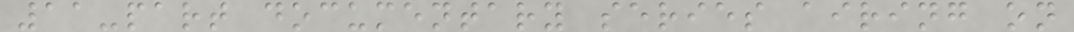11-part documentary series airing on
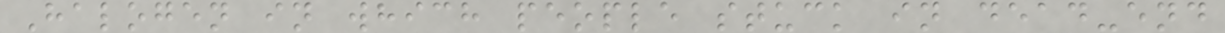Halogen in which people stuck in dead-end
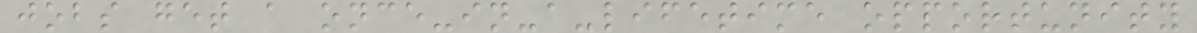jobs get a once-in-a-lifetime opportunity
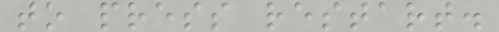to press restart.
